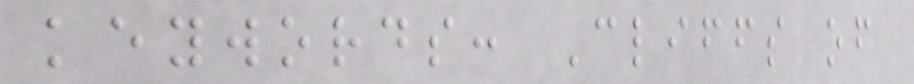keywords: Cliffs of
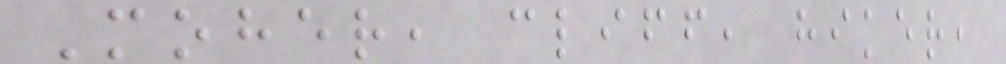Moher, cliff, hiker,
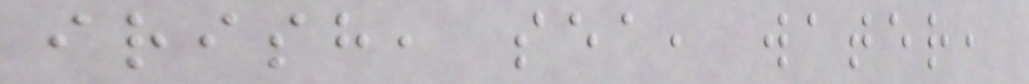irish, sea, water,
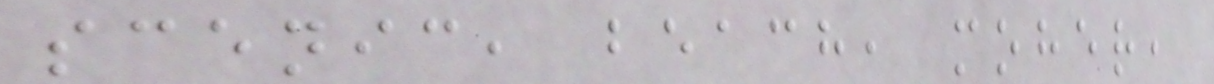scenic, beach, moher,
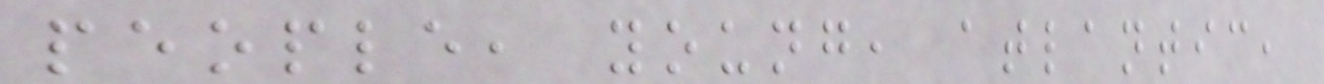people, young, atlantic,
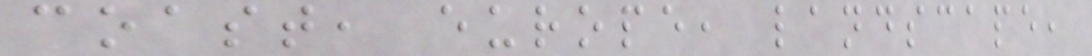coast, europe, landscape,
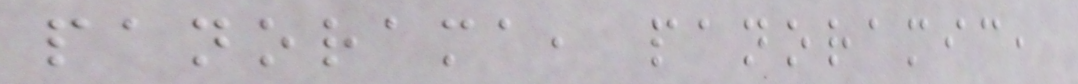panorama, panoramic,
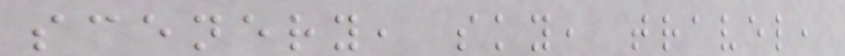scenery, sky, travel,
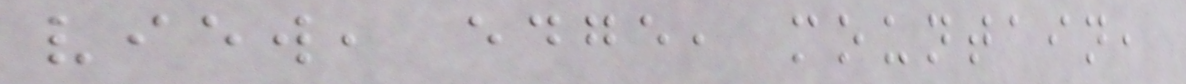view, edge, mountain,
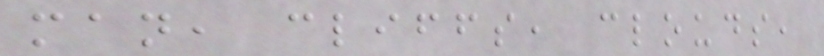man, cliffs, clouds,
